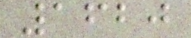1620
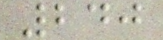240
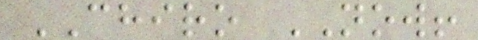CHIRO NOW!
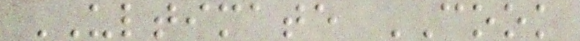ULTIMATE COOK
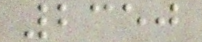2350
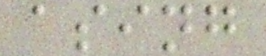asing
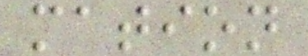mation
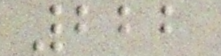222
